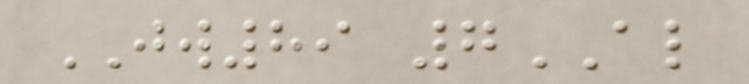JW89 7AL
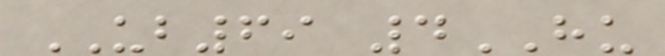UB69 4HU
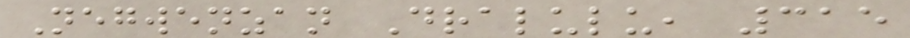Negwenzan Dralulu, 315
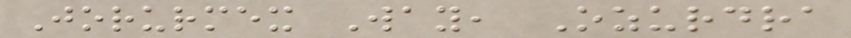Jorurmex Way, Ozurdra
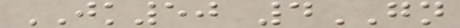JK50 4GN
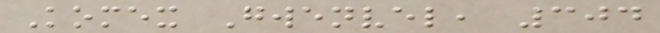Komex Gwenvel, 304
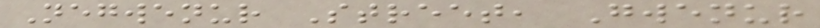Negwenur Street, Gwenur
